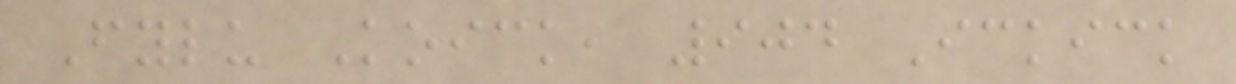Fylu Koick, 904 Ickick
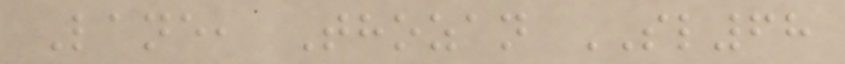Lane, Thozan SL68
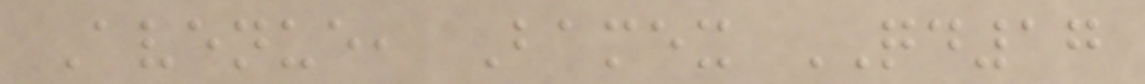Avenue, Bamex QD17
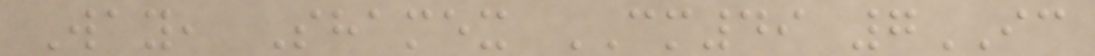Way, Shamex CM49 7IC
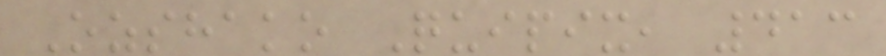Ozshako Quipix, 413
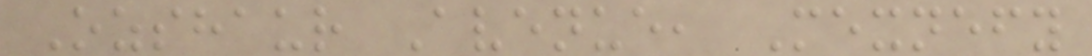Ozshaur Avenue, Mexnefy
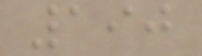190
